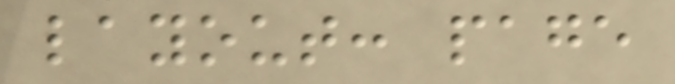layout: page
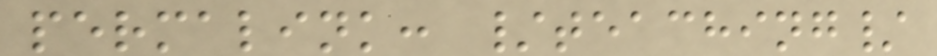permalink: /teaching/
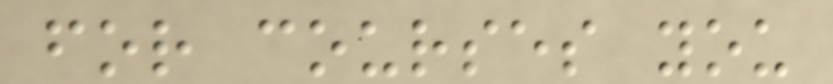for courses you
